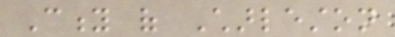City of Charleston
